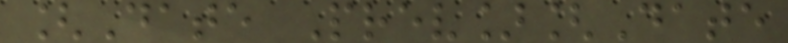[Date Prev][Date
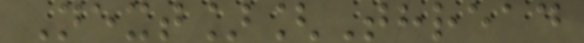Next][Thread
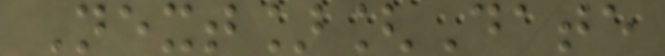Next][Date
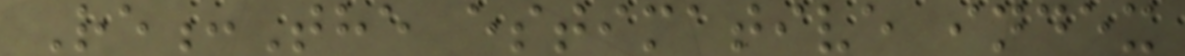Re:The estimative index
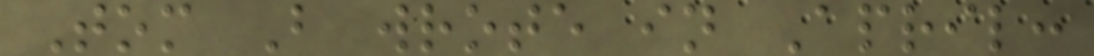Tom B wrote in April:
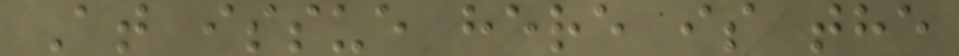At issue here is the
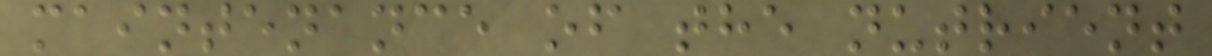maintenance of the nutrient
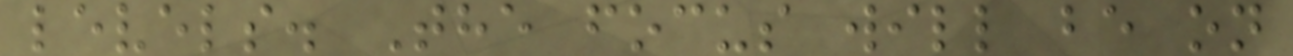levels. The focus will be on
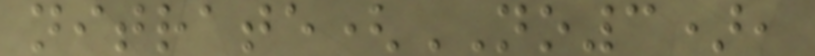nitrate(NO3),
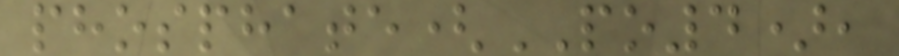phosphate(PO4),
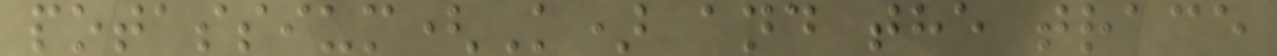potassium(K) and the trace
